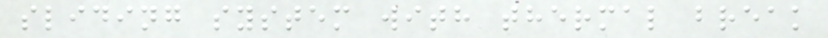sliding system with thermal break
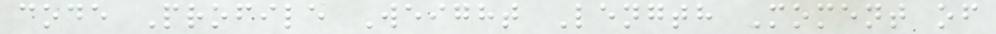code Profile Weight Length Moment of
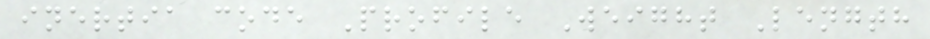inertia code Profile Weight Length
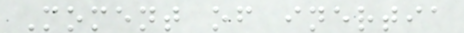Moment of inertia
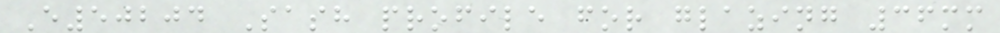E50204 Sash profile for glazing 36mm
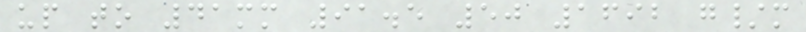up to 41mm 91.5 50 1692 g/m
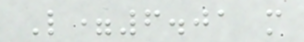L=6.01 m
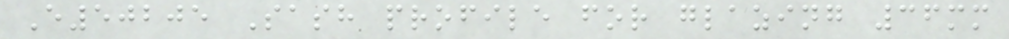E50205 Sash profile for glazing 36mm
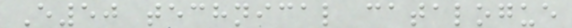E50 technical catalogue
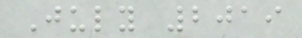July 2019
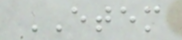ETEM
